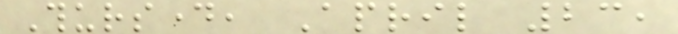Thursday, April 23,
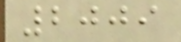2009
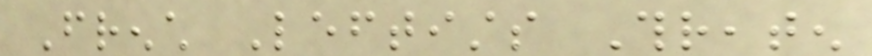French Leftists Threaten
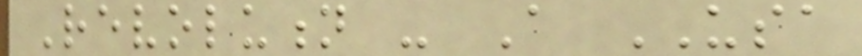Revolution - A USA
